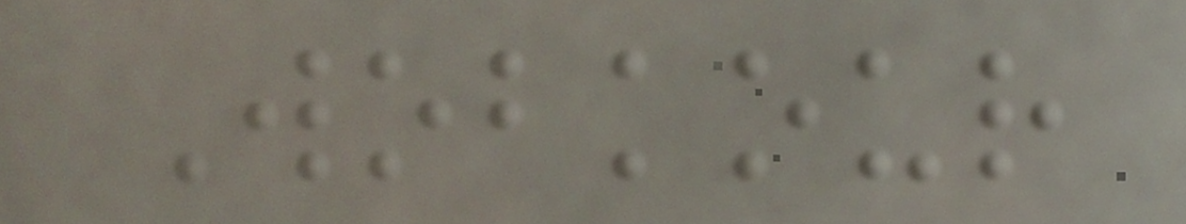Wobkour
